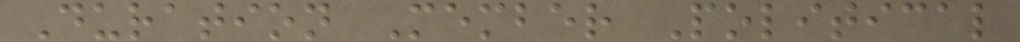Duration Member Political
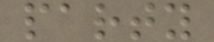party
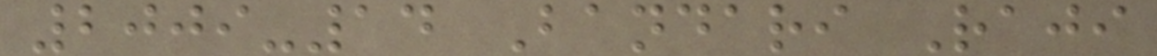2009-14 Bandari Raji
